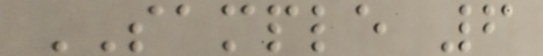SAMPLE 6
